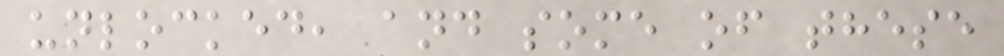unlocked, and some of these
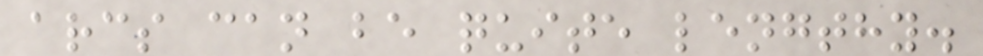arcs can be quite lengthy.
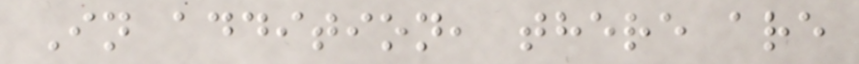In addition, there are
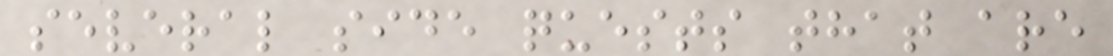several side quests that are
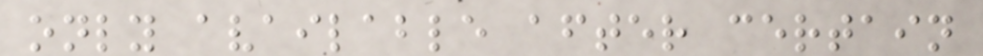only available after certain
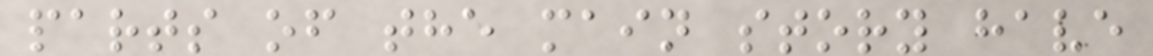parts of the main story have
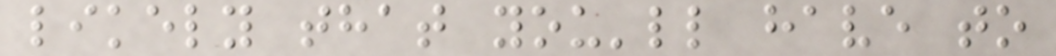likely that you'll have to
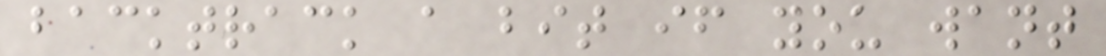backtrack a bit if you want
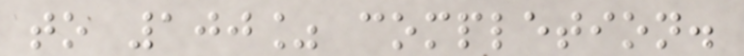to 100% completion.
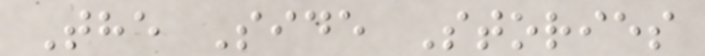The Side Stories
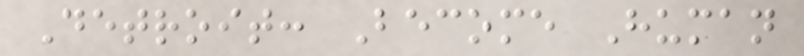Detroit: Become Human
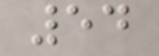54
